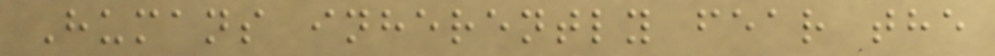Humans inherently fear the
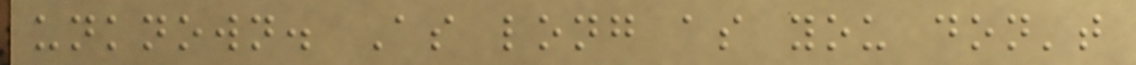unknown. As long as you don't
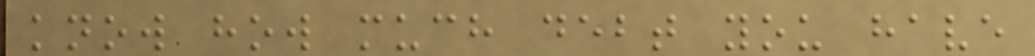know how much debt you have
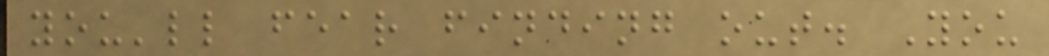you'll fear finding out. You
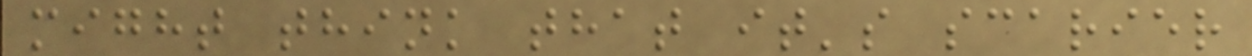might think that it's scarier
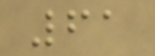61
